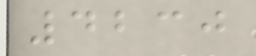4230
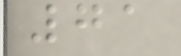71
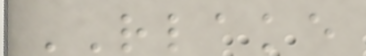RLAKE
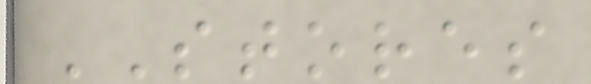STORES
